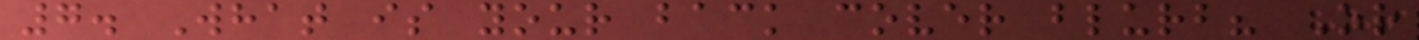7. What is your back cover blurb? Or
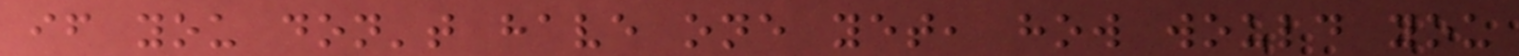if you don't have one yet, how would you
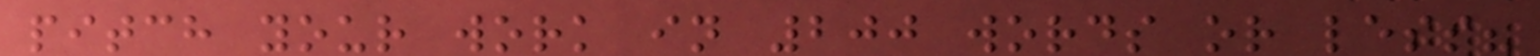pitch your work in 200 words or less?
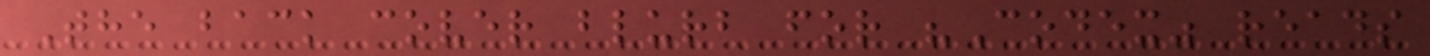The back cover blurb for "Codex" reads
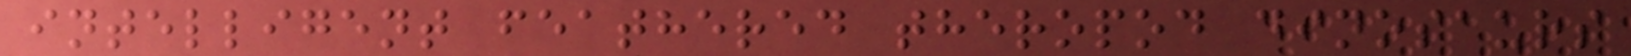intelligent feathered theropod dinosaurs
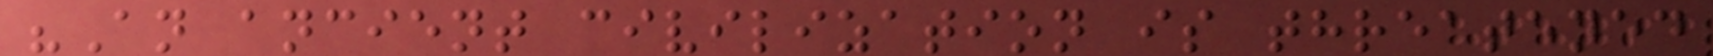"An ancient civilization is threatened
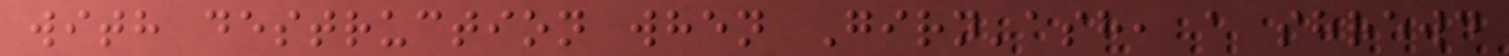with destruction when Girn'ash, a shrewd
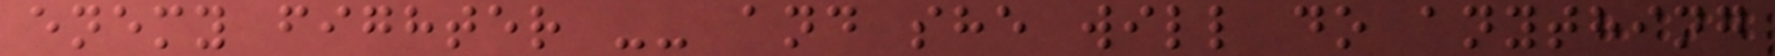enemy fighter -- and she will do anything
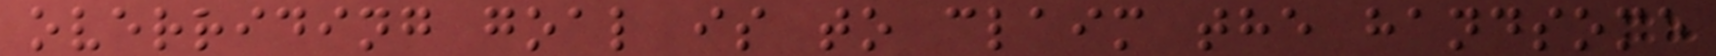overriding goal is to claim the handsome
